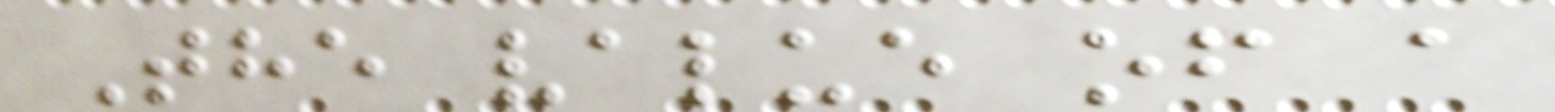The value of a
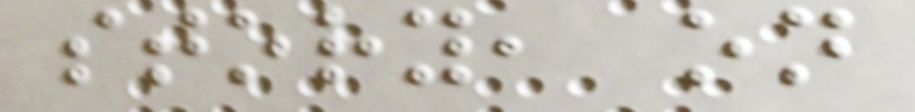story, on
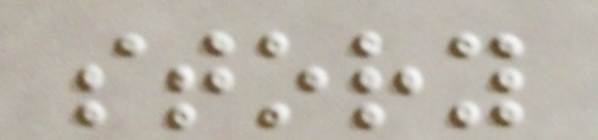story
